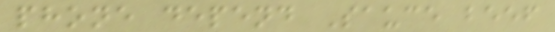phone depend Sauce beef
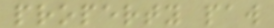property paw
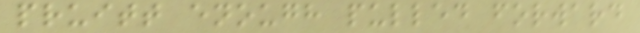pruitt enough pulled forward
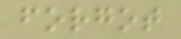forgot
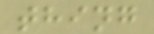thing
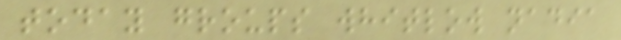today groups whitlow nadia
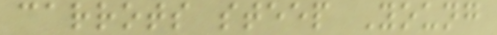carrots steep Young
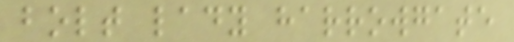bolt lady harrowgate
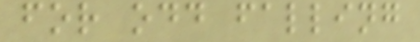for odd falling
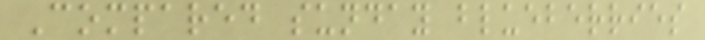Compared sunday blueberries
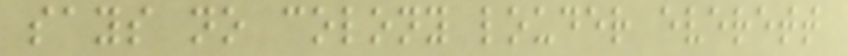says no colony louder everett
